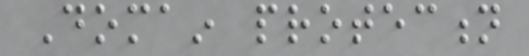Domain protection
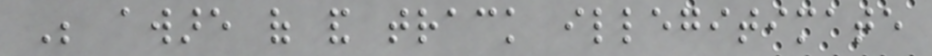Be aware of and track illegitimate
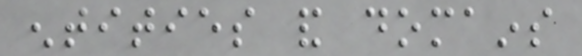entities and domains
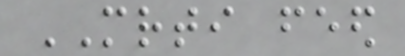MRTI feed
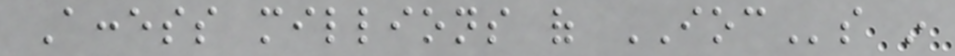Access millions of IOCs in
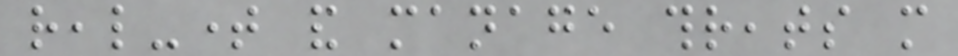real-time and manage threats more
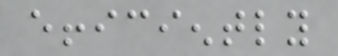efficiently
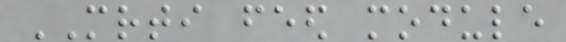MRTI feed module
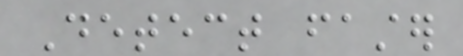Detect faster
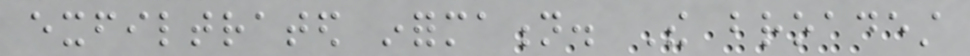exfiltrated information. The broadest
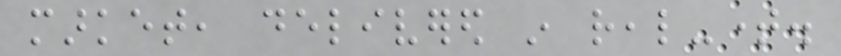market, delivered in real-time.
